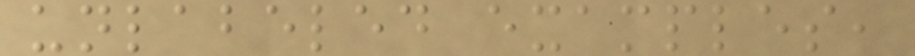unlabeled examples,
